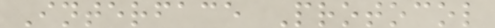Interface Protocol
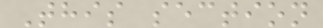This section
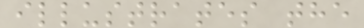illustrates the
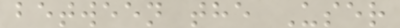between the User
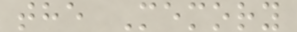the Memory
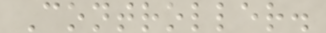Controller.
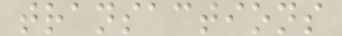transactions
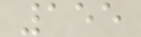155
